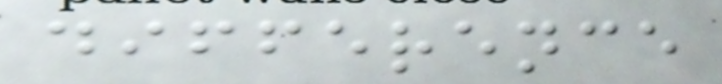difference
